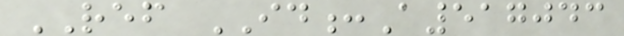REF ID:A517043
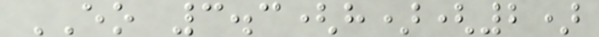EO 3.3(h)(2)
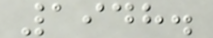1948.
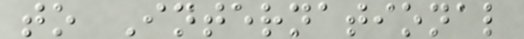to International
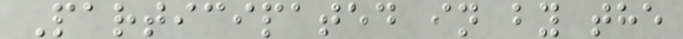Participated in by the
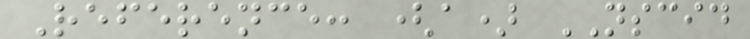Reference: (a) NSCID
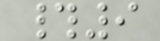#9
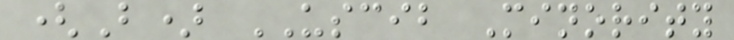(B) USCIB Minority
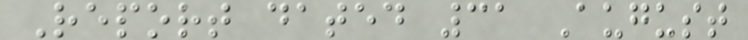Report dated 31 August
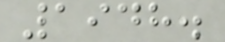1948.
